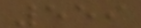559
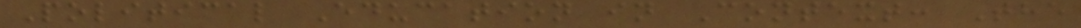Political Education in Context: The
